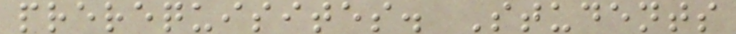prerequisites. Students
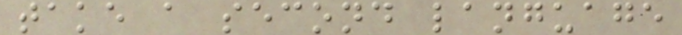take a second language
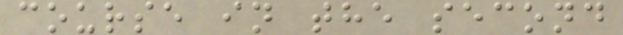course in the second
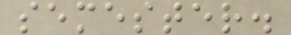semester.
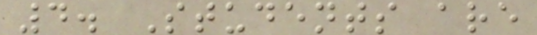4. Students are
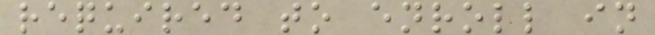required to enroll in
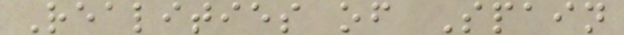Realities of Spain
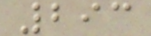293
